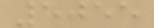5055
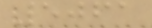5061
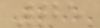75
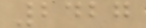2427
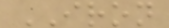IRON
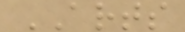ARTS
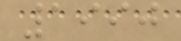1990
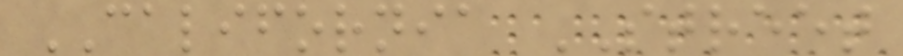CALIFORNIA STREET
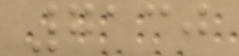7130
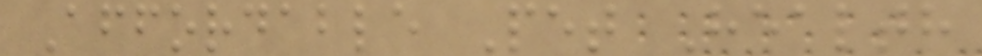Affordable Pet Health
